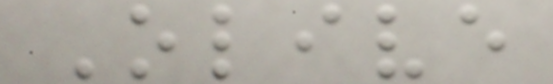Olive
